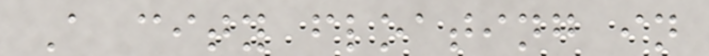A city floating in
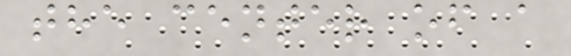the center of a
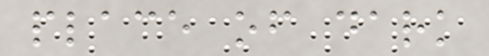place of dark
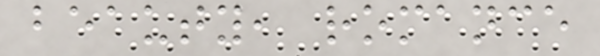beauty, romance
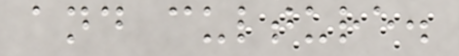and culture.
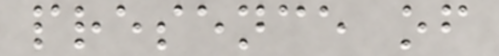presence of
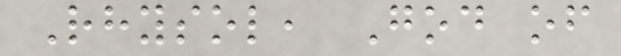Rhysol, God of
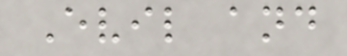Evil and
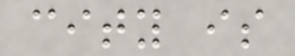city is
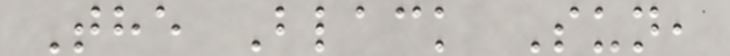The Black Sun,
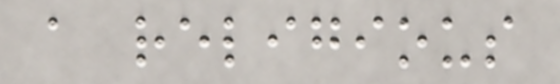a religious
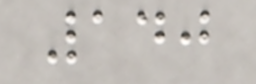140
